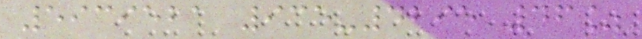5939521 935-4295 46%
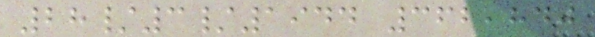28/3/1944 362,840
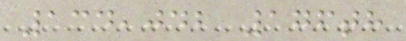134,042 176th
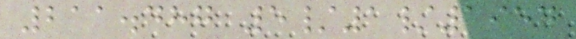211.487 5/1/1954
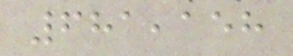681,158
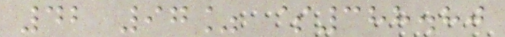42 97% $388.80
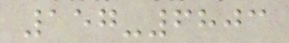157-6803
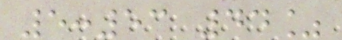5:53 44%
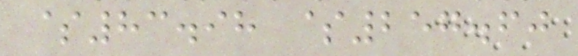$83.98 $257.60
